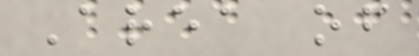Area of
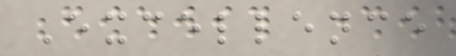Excellence
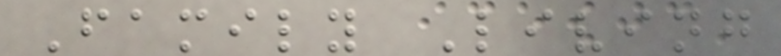Family Living
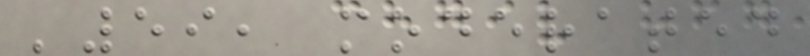'59, moderated
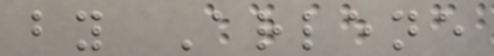by Arlene
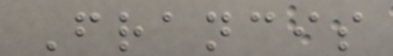Francis
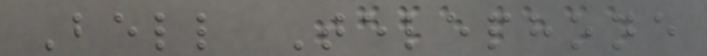Bell Telephone
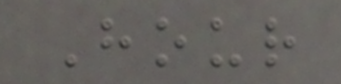Hour
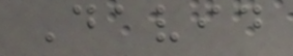David
